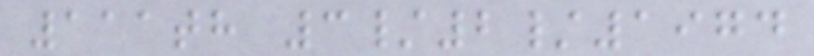111th 3/2/1974
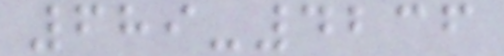689-4236
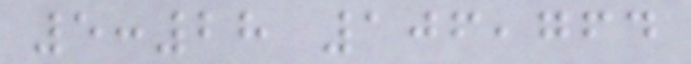5:28 106,764
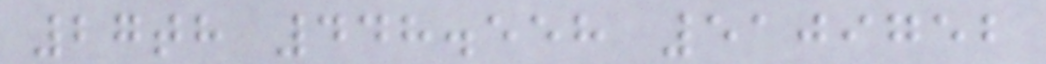27th 448.558 5109752
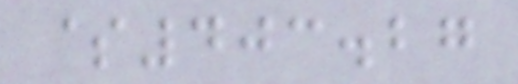$403.27
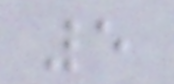5
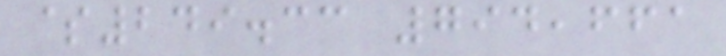$249.33 794,661
